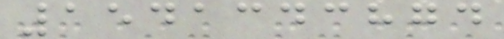1541343874
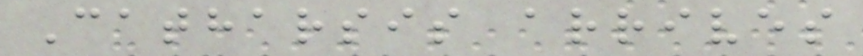Catharsis arrives
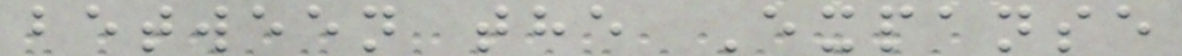between the Expanse
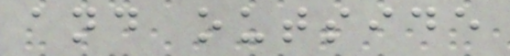and outside
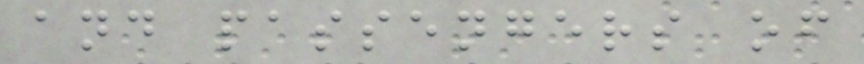and passengers of
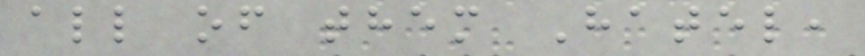all of them Hatel,
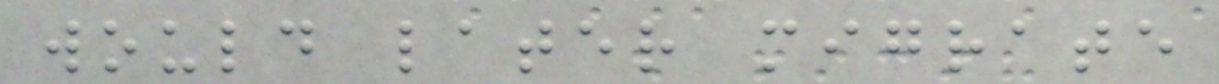would later migrate
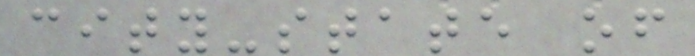city-state of
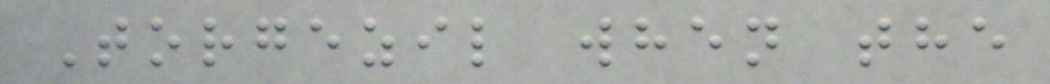Torgezil when the
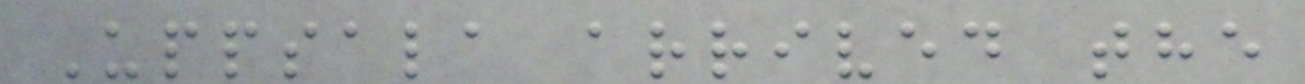Uppsala arrived the
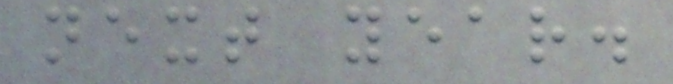next year.
